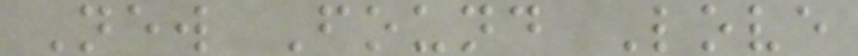New Found Love
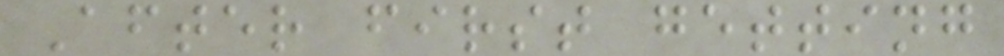After first getting
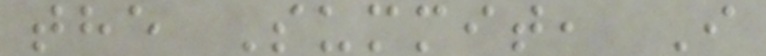the Summit, I
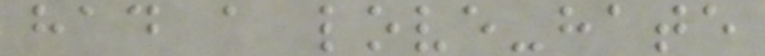had a love-hate
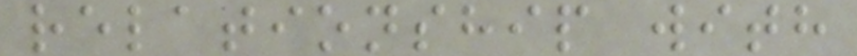relationship with
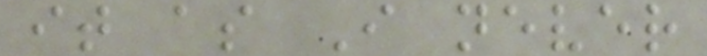it as I never
